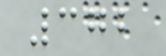372
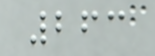263
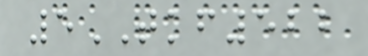5TKF522
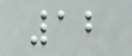12
